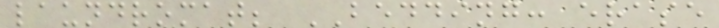laundromat; BEDDING: erase
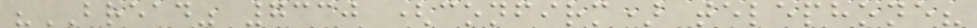"BREAD" 7330 (confirm) telephone?
